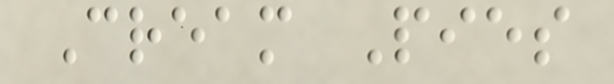Cream Pies
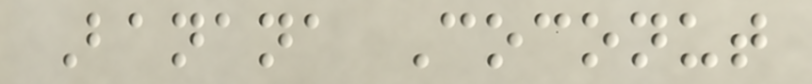Banana Coconut
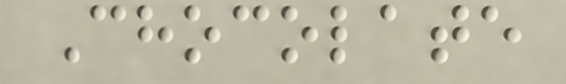Chocolate
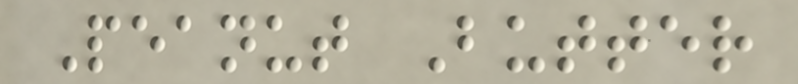Peanut Butter
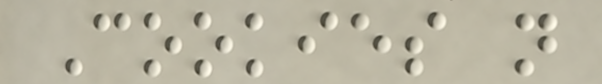Cookies n
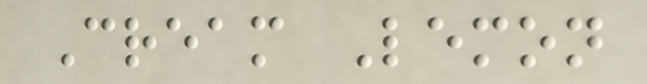Cream Lemon
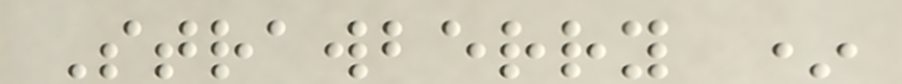Strawberry *
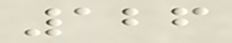126
